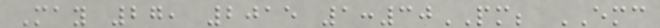May 27, 2015 1:30PM; EMC
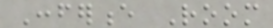Conference Room
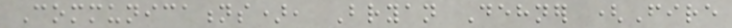Communications), Bryan Dehner (Fire
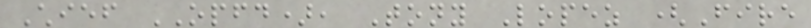Chief OPFD), Tony Lopez (Fire
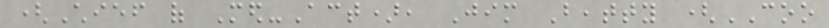(Chief of Med-Act), Jim Beatty (COO
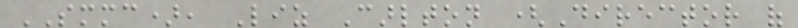SMMC), Liz Carlton (Director of
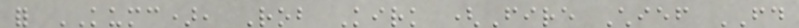for KUMC), Rob Kirk (Fire Chief FD
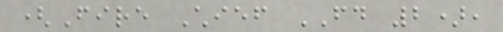(Fire Chief FD 2),
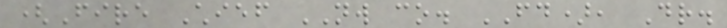(Fire Chief NW co. FD), Dr.
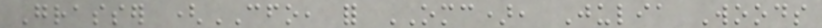Grasser (CFO, for OMC), Julia Woods
